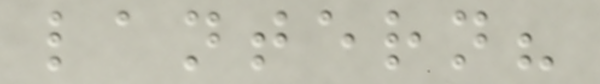lantern?
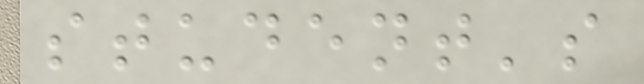student's
